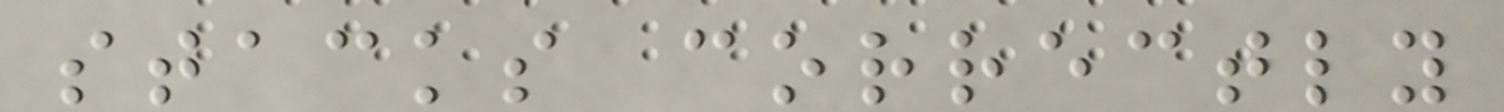stacks correctly
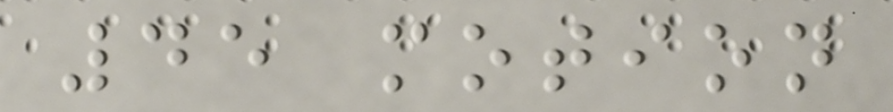45 motion
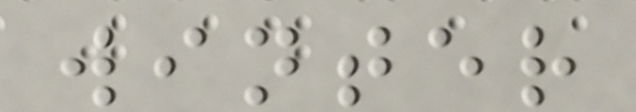winter
